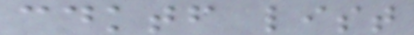cdktf list
